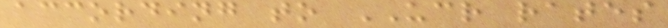according to UCR rates
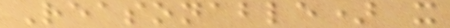Reasonable) x
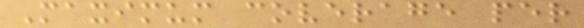Maximum coverage per
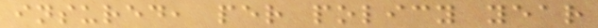insured, per policy year
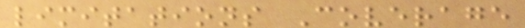limitations Coverage
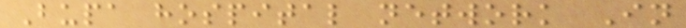Bupa hospital network In
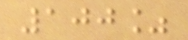100%
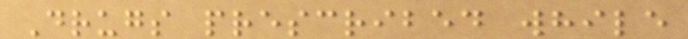Drugs prescribed while
